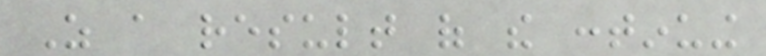As a result of the continuing
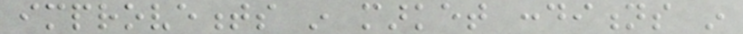improvements in market conditions in
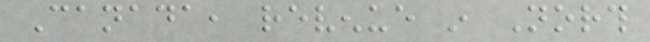Canada, revenue in North
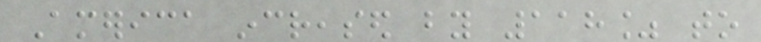America increased by 118% to
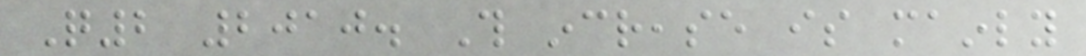Q2 2010. This increase is mainly
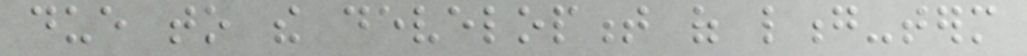due to the development of long-term
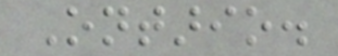Ontario.
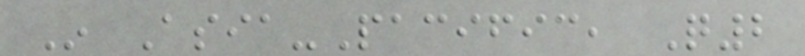In Asia-Pacific, Q2
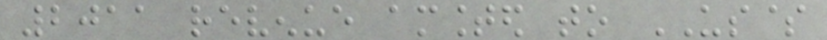2011 revenue amounted to US$
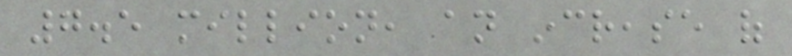7.5 million, an increase of
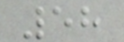58
